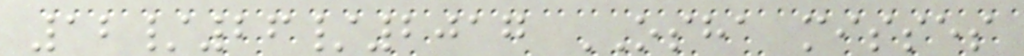12/26/2017 OSHA misses
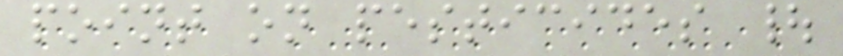point on pesticides |
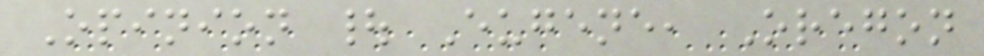Opinion | Eugene, Oregon
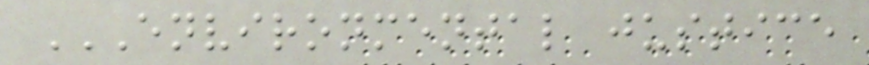ENVIRONMENTAL JUSTICE
